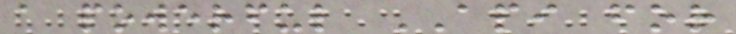a powerful API for
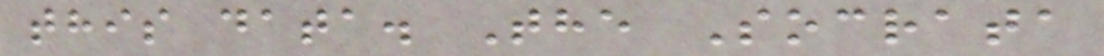this data. The Socrata
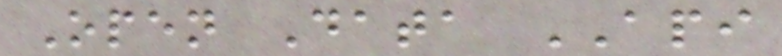Open Data API
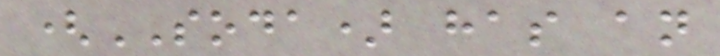(SODA) has an
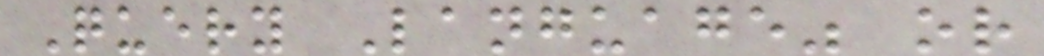Query Language" or
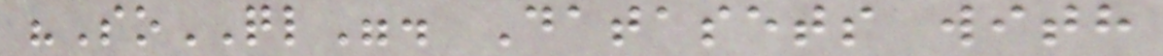"SoQL". Datasets with
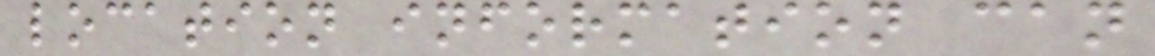location information can
